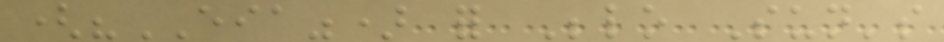("EIA") for Belo Sun's
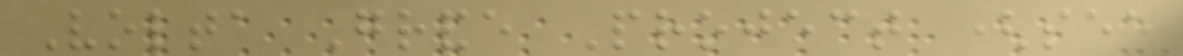Volta Grande Project (see
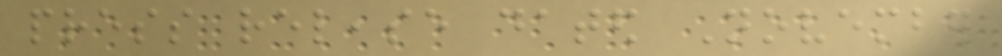press release dated November
